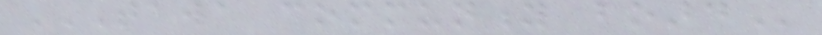TAWA COMMUNITY BOARD
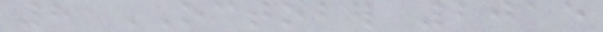8 OCTOBER 2015
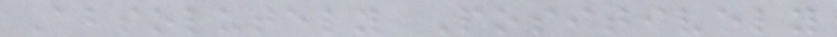Absolutely Positively
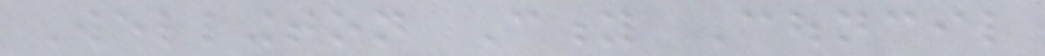Wellington City Council
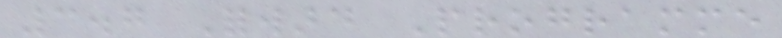3.7 Forward Programme
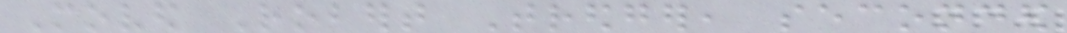Moved Robert Tredger, seconded
